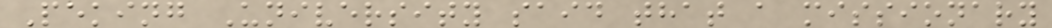Peking University said that a missionary
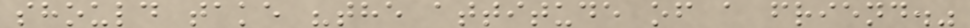should take "the attitude of a friend."
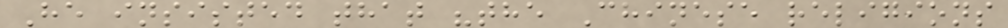He insisted that "the Chinese religions
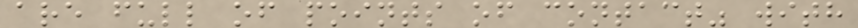are full of points of contact" with
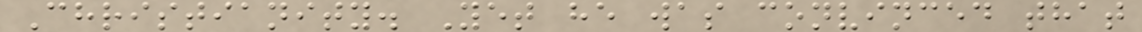Christianity. Yet he was convinced that
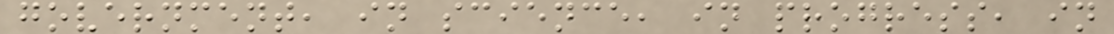government, in science, in progress, in
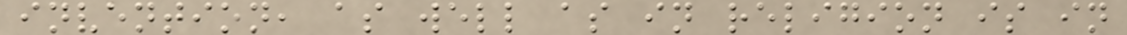invention, as well as in religion is in
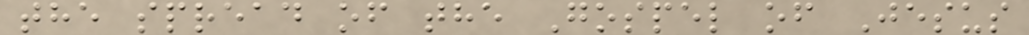the spread of the Gospel of Jesus
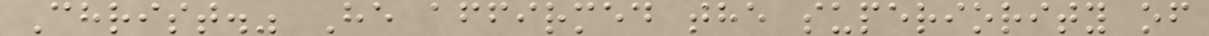Christ." He affirmed the superiority of
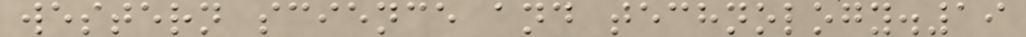western science and technology.19
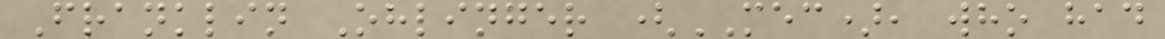Franklin Ohlinger (MEC), who had
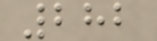282
